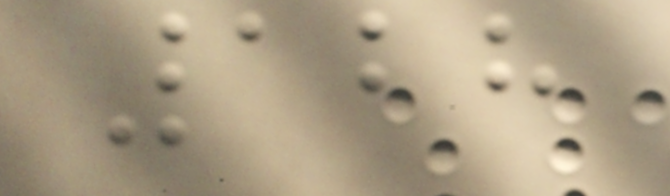128
